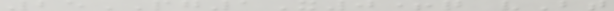25PG1X0+q vBt
